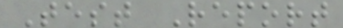Test Report
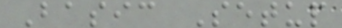Basic Setup
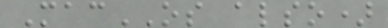MacOS also)
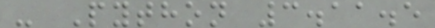- Python 3.11.5
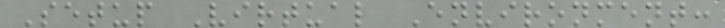Setup Virtual Environment:
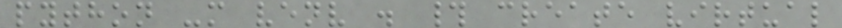python -m venv . # create virtual
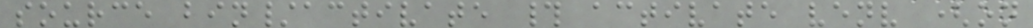source bin/activate # activate venv (on
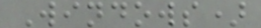Windows)
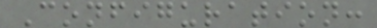Configuration:
